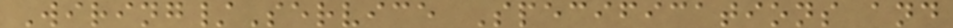Wiring/Service Specifications and
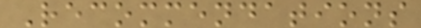Recommendations
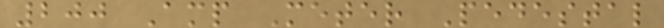200 Amp Meter Pedestal
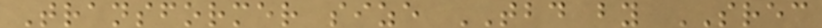Transformer size TBD by SREC
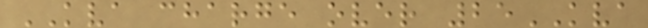KVA charge over 25KVA
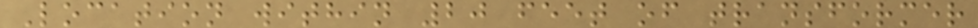Location within 20 feet of transformer
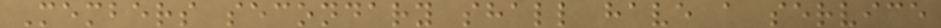Members secondary shall have a service
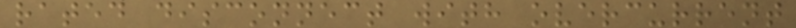rated disconnect with overcurrent
